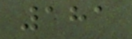181
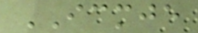ICMJE
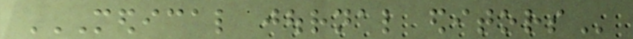MEDICAL JOURNAL EDITORS
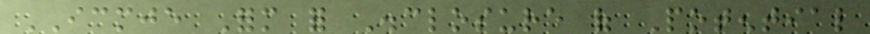ICMJE Form for Disclosure of Potential
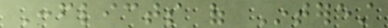Conflicts of Interest
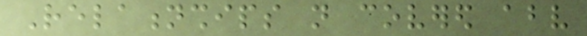Relationships not covered above
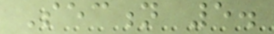Section 5.
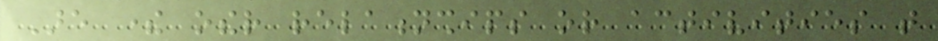Are there other relationships or activities that
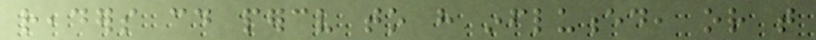readers could perceive to have influenced, or that
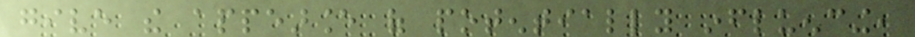give the appearance of potentially influencing,
